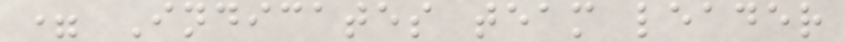= Indicates team leader
